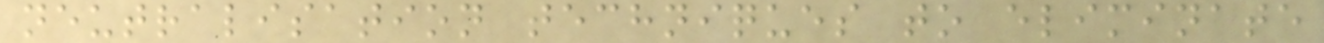neutralisation techniques to eliminate
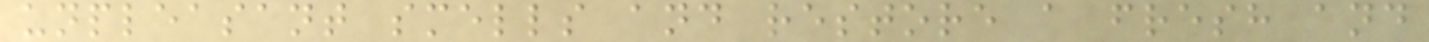unpleasant smells and restore a fresh and
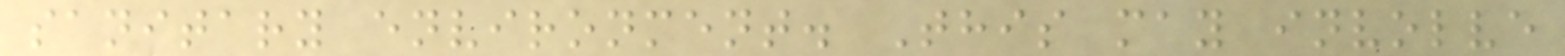sanitary environment. This may involve
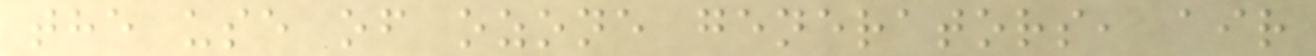the use of ozone generators, air
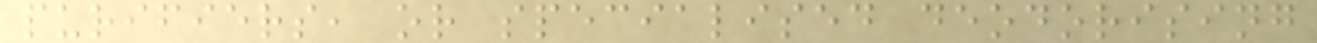purifiers, or specialised deodorising
